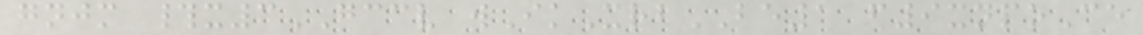gnjm #x3GCCV wIkXrbBE1 f9xnpoCe
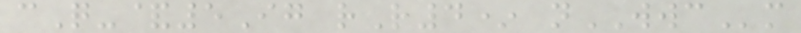cQ-&5Ig rR4* nWWCm
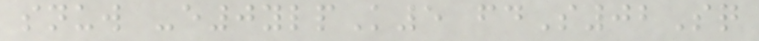snuw -e0ylpK5 fdS02Sq
